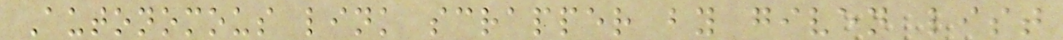Autonomous link scrapper by given list
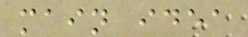main idea
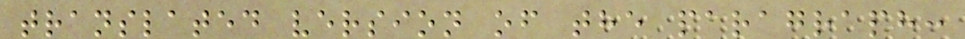translated version of the paragraph:
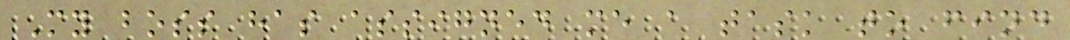My boss has assigned me a task to find
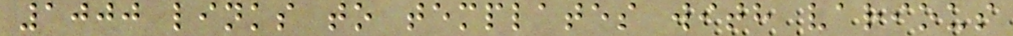1000 links to templates with various
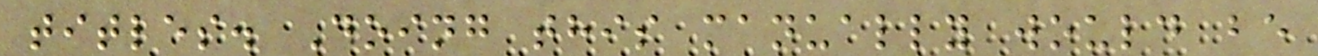titles. Doing this manually would be
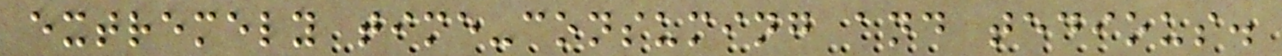extremely time-consuming and tedious.
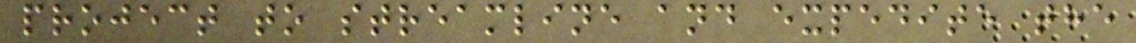project to streamline and expedite the
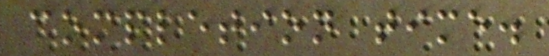completion time.
